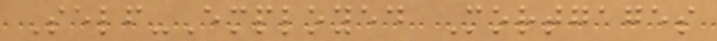Self-Employed Mortgages
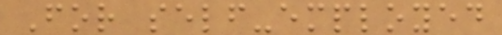For self-employed
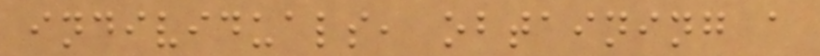individuals, obtaining a
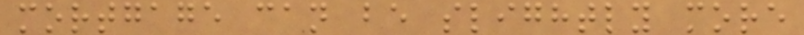mortgage can be slightly more
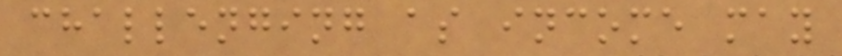challenging as income may
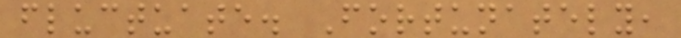fluctuate. Fortunately,
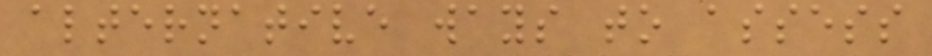alternative ways to assess
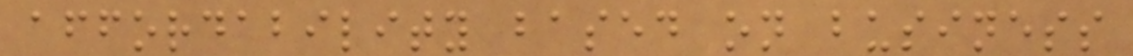affordability based on business
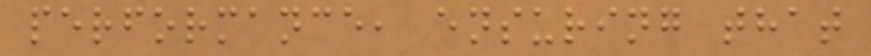performance, ensuring that
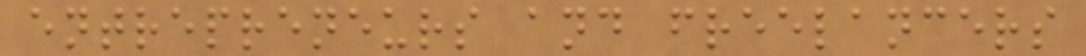entrepreneurs and freelancers
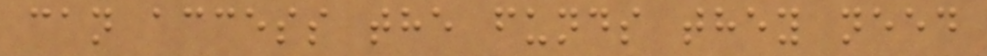can access the funds they need
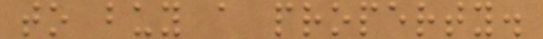to buy a property.
